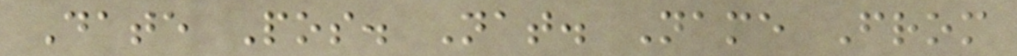Date Pos. Nat. Name From
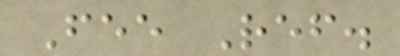Fee Ref.
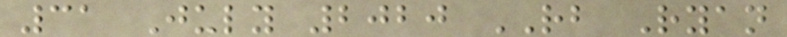31 July 2020 RB Ryan
